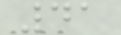41
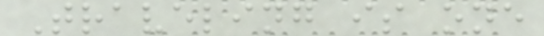Traveling is one
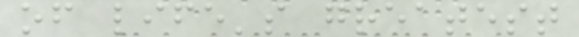of life's greatest
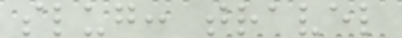slug: travel
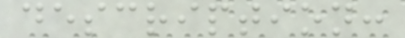description:
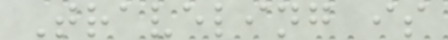Traveling is
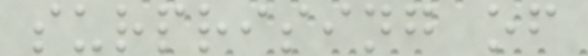surprising of
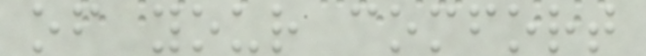of your comfort
